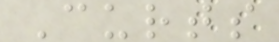Curts
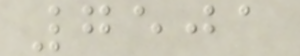7501
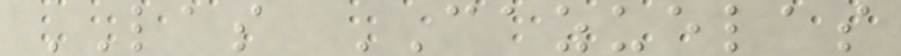LAS CAZUELAS
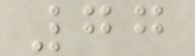77
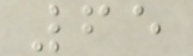65
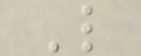L
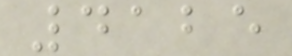4125
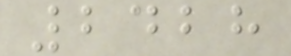2428
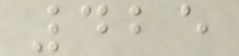425
